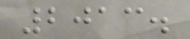2013.
